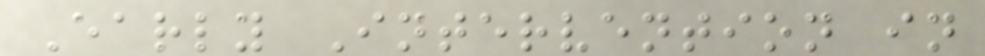Early Intervention in
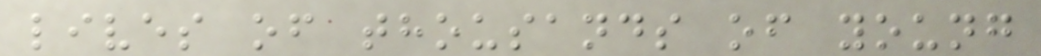lives of thousands of young
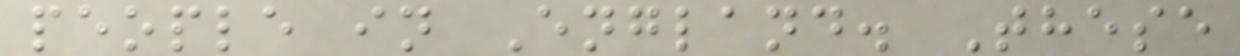people in England. These
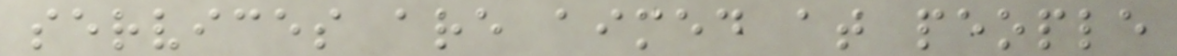services are aimed at people
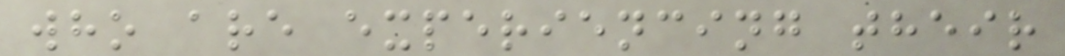who are experiencing their
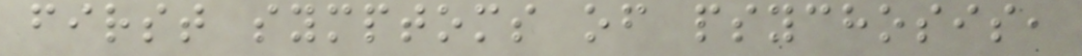first symptoms of psychosis,
